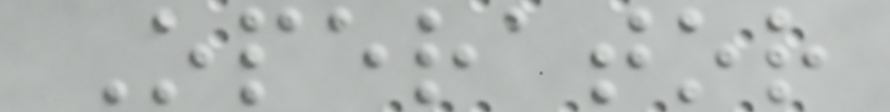Operator
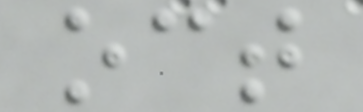oct
